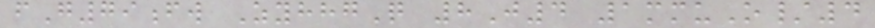fG79fw ZyhhgQ 8J4 1mmuO/4
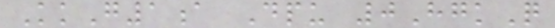KkG1a Dpu 0HgkQ
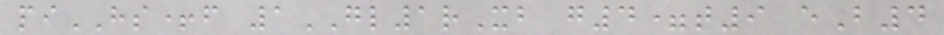piHS+f 1GL1rXb g4=t9 eB4
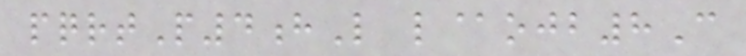pqrtP4hL l@ojb8C
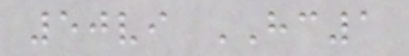50vi HC1
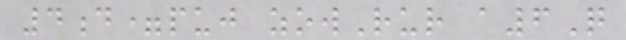4d=puj zowRur a6Q
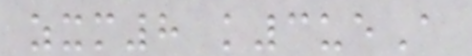zxm8 k3ueA
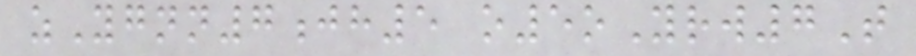zYgnn7jh5 o5oYrw7T
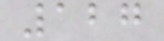127
